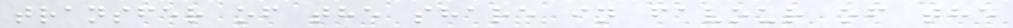transfer of the share in favour of the
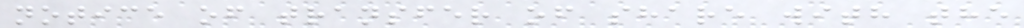notice of transfer of share with the
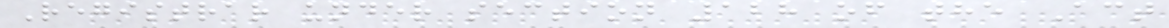Registrar under section 128 of the Act
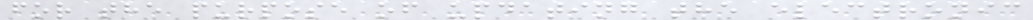for the purpose of updating the electronic
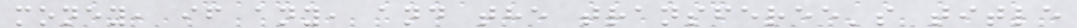money, if any, and the transferee's title
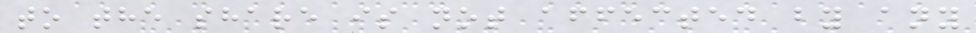to the share is not affected by any
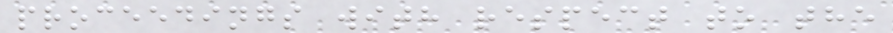proceedings with respect to the
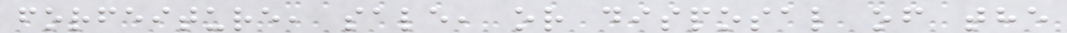forfeiture, sale, or disposal of the
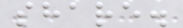share.
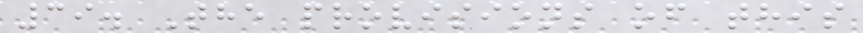39. The provisions of this
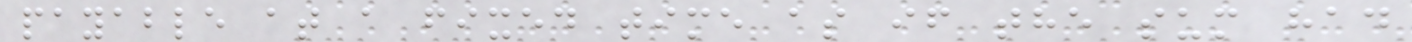payable at a fixed time as if the sum had
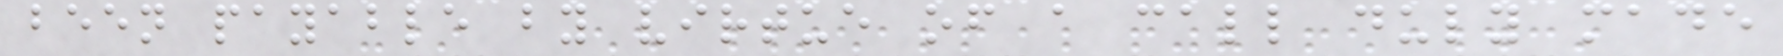been payable by virtue of a call duly made
